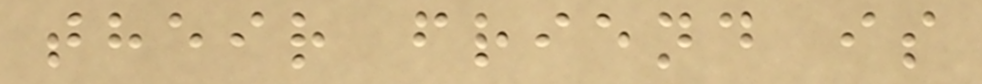their friend is
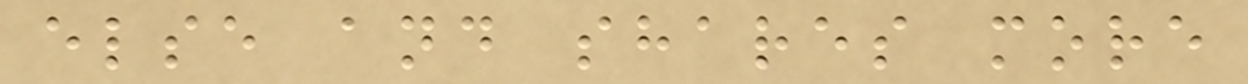else and shares more
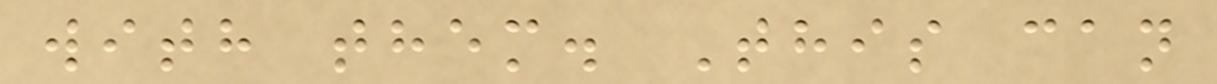with them. This can
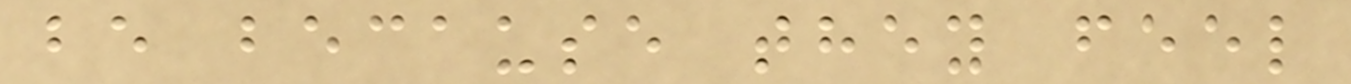be because they feel
